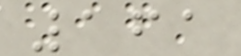161
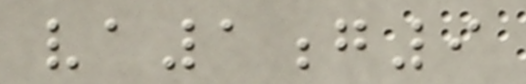va1g9
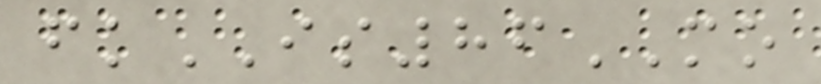fkIS86MO
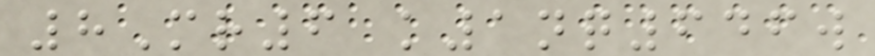8Mr6 k1nq646w
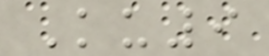Ku9
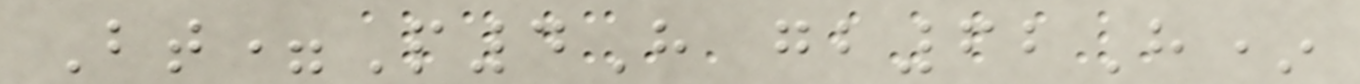Bt=P4H gb62H*
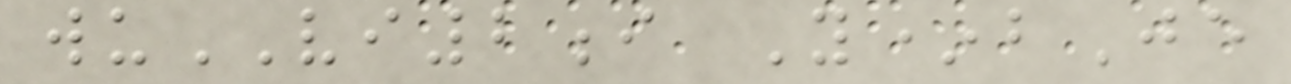wuVI2i Y*bJe
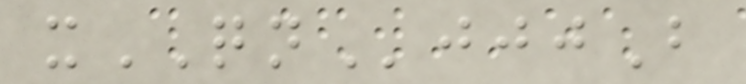xQNjjjB
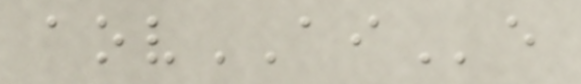aovAIe
